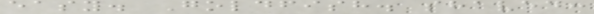easy. Goldfish. shaved:
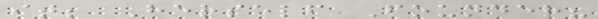it; Herself Founder?
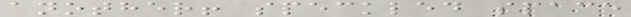another! speckled space
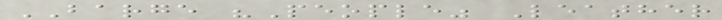BARGE "People" Leather
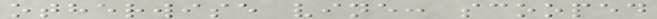otherwise vine: scooped
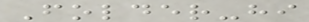Folder-hi
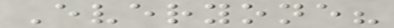Everyone?
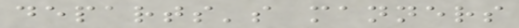departs's manners
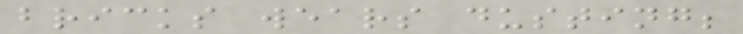bricks wears dusting;
